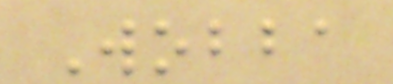Wobba
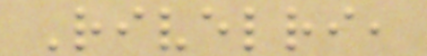Rivelri,
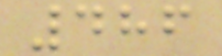486
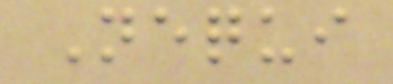Nequi
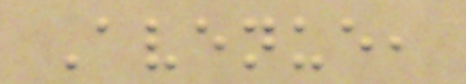Avenue,
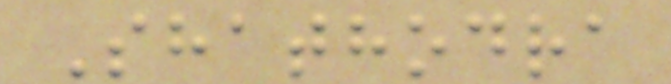Shathodra
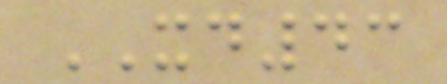XD43
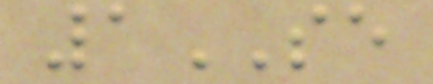1SE
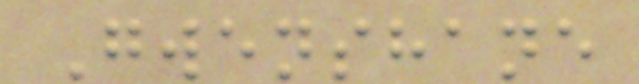Gwenshane
